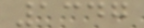1347
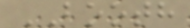BOOTH
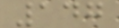147
